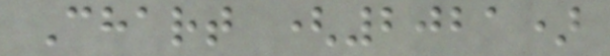Chart (2021)
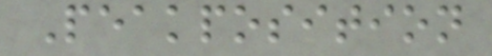Peakposition
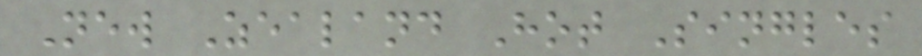New Zealand Hot Singles
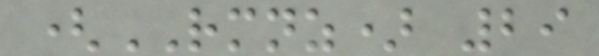(RMNZ) 29
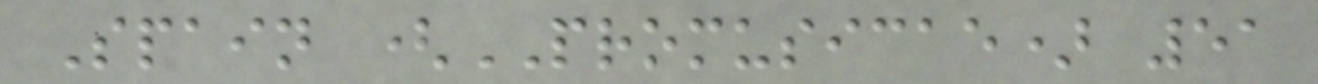Spain (PROMUSICAE) 51
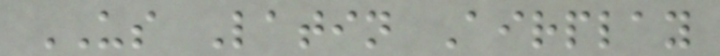US Latin Airplay
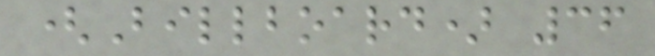(Billboard) 36
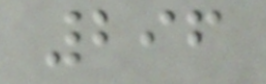296
